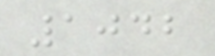1042
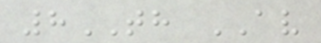8TH AV
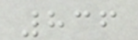836
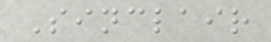Sinclair
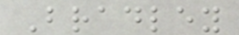Bradley
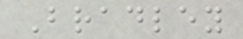Bradley
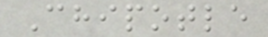Chipotle
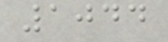1044
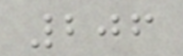206
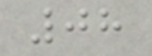08
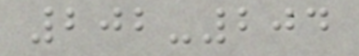202-204
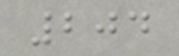204
